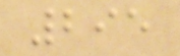295
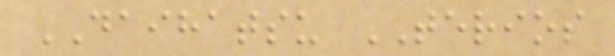DAIHATSU TERIOS
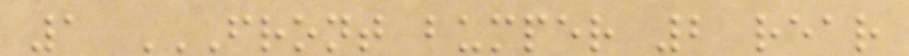1 FRONT BUMPER 2 REAR
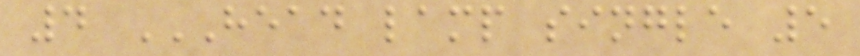4 HEAD LAMP SINGLE 5
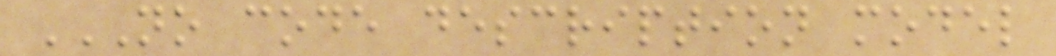NO CODE DESCRIPTION MODEL
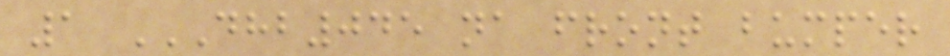1 DHB045 NA FRONT BUMPER
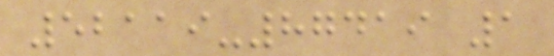52119-87419 1
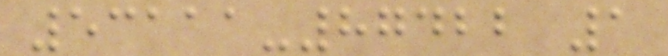53111-87422 1
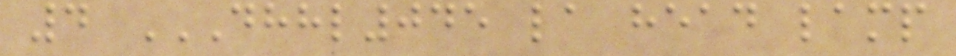4 DHHL045 LA HEAD LAMP
